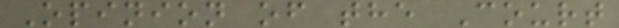Opinion of the Court
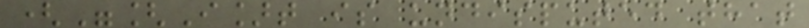("[I]t is undisputed that
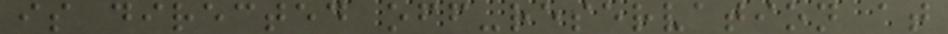is directed off-reservation at
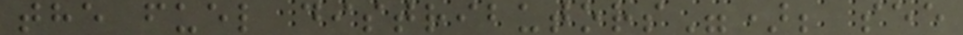the fuel distributors"); see
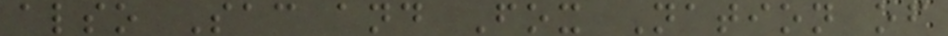also Sac and Fox Nation of
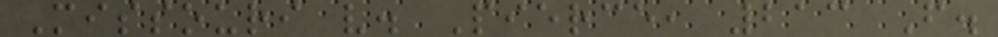Missouri v. Pierce, 213 F.
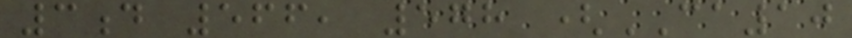3d 566, 578 (CA10
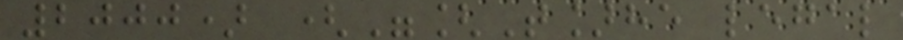2000) ("[T]he legal
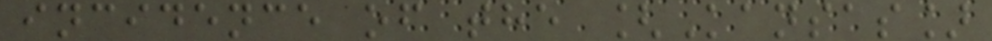incidence of the [Kansas]
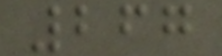267
